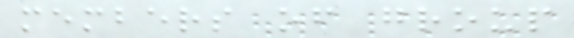members of group
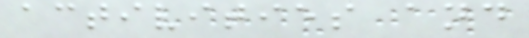activities and
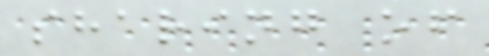sharing of
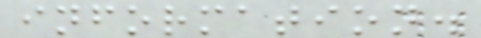information.
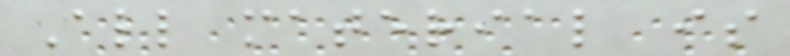All material is
